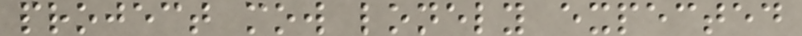project mow lonely expected
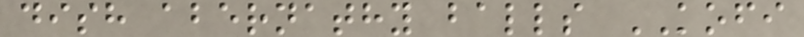dish abernathy balls KOFI
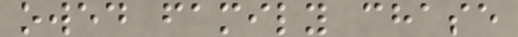owed family chase
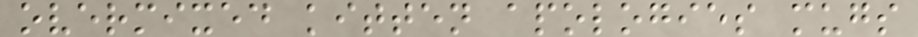overmixed kitten apologies mugs
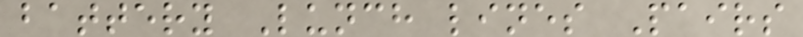battery Lunch lines Pairs
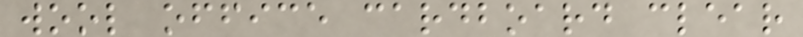wool office cardboard clear
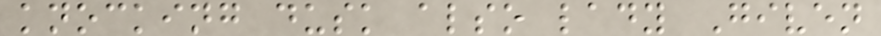knocking dusk also lady Given
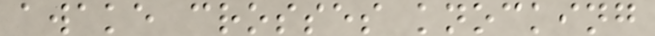awake crosses knocking
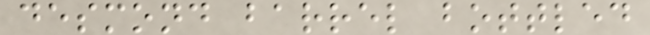desmond barrel bottled
